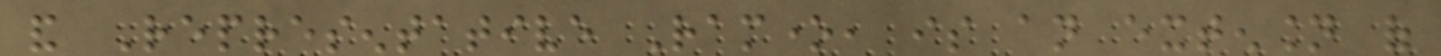and Representative Ramone, is an extension of
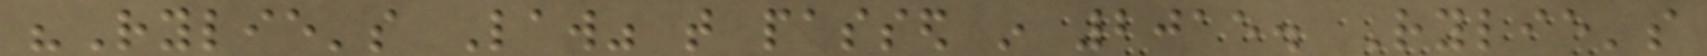"Rylie's Law" that passed in 2015. Rylie's
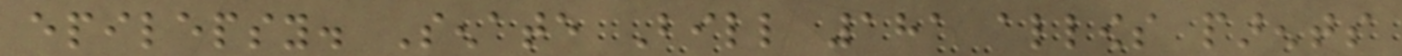epilepsy. Senate Bill 181 allows parents
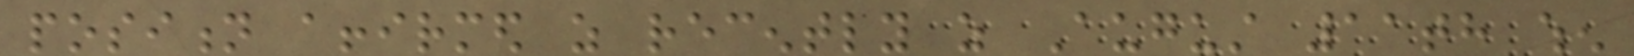position affirmed as recently as August 11th when
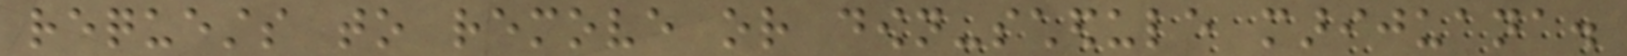requests to remove or down-schedule marijuana.
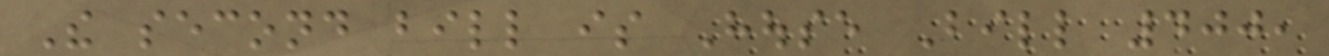The second bill is House Bill 400,
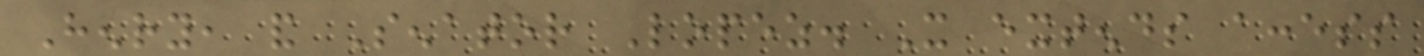Henry, and Senator Lopez. It extends access
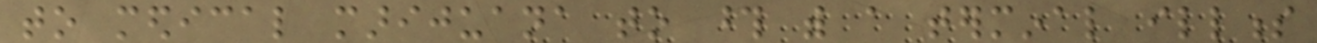to medical marijuana to those with a terminal illness
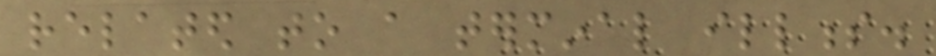related to a terminal illness.
